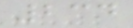234
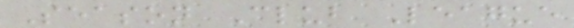Season Club League
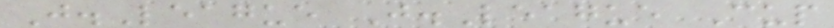J.League J.League Cup
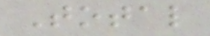Total
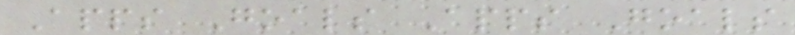Apps Goals Apps Goals
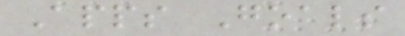Apps Goals
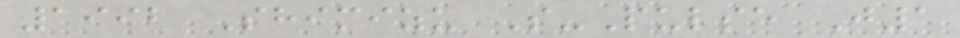1992 Shimizu S-Pulse J1
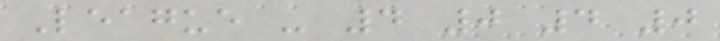League - 4 0 4 0
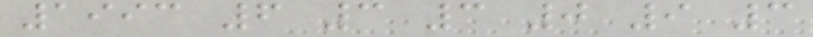1993 6 3 3 0 9 3
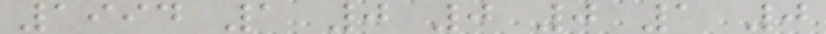1994 1 0 0 0 1 0
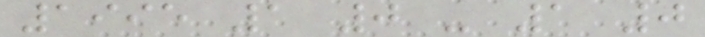1995 1 0 - 1 0
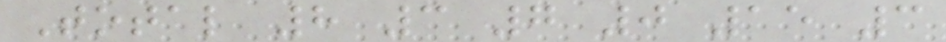Total 8 3 7 0 15 3
